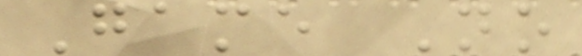Game No
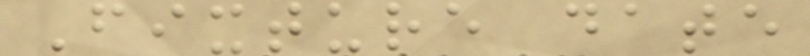Fixture date
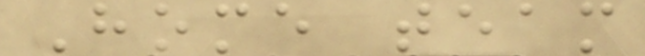Home team
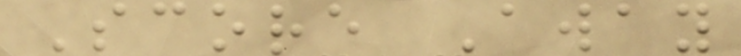Score Away
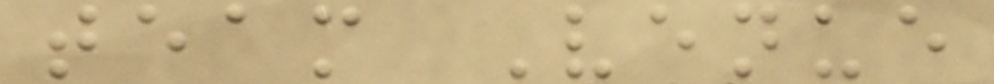team Venue
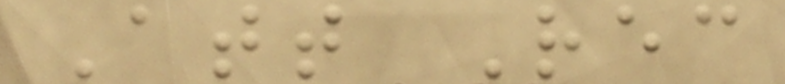Att Rec
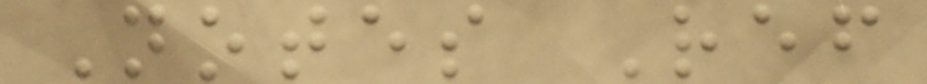Notes Ref
